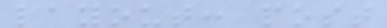layout: post
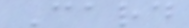Card
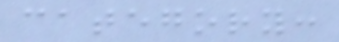category:
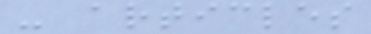- articles
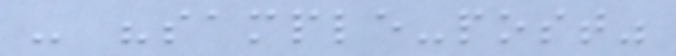- "sample-post"
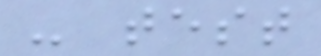- test
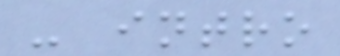- intro
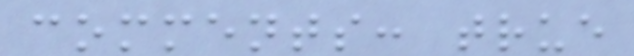comments: true
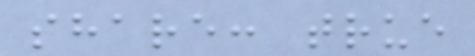share: true
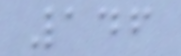146
